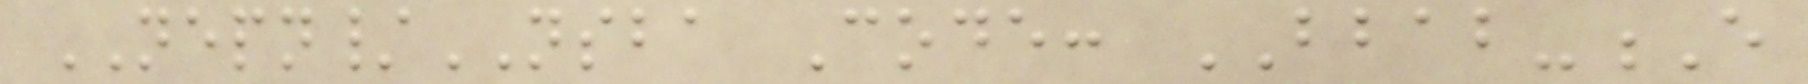NEPN/NSBA Code: BBAB-E
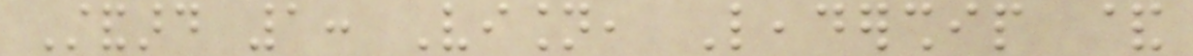Standard 1: Vision, Leadership &
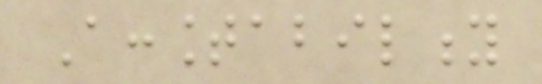Accountability
